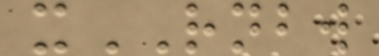xRNBW
